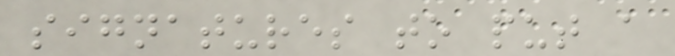signatures to put a
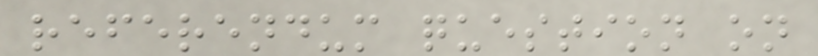referendum question on
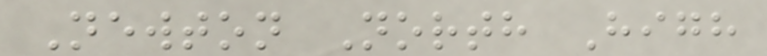Newton North High
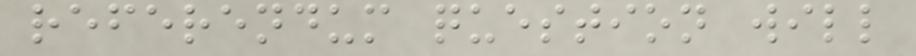referendum question will
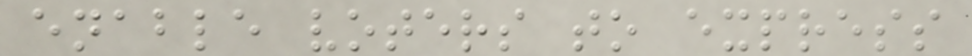enable voters to express
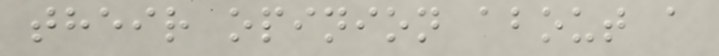their opinion about a
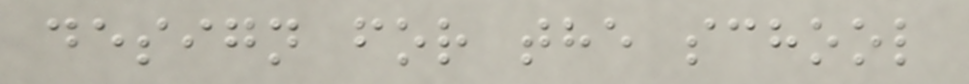design for the school
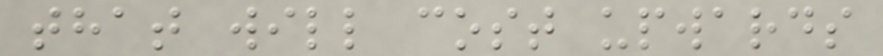that will cost upwards
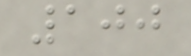100
